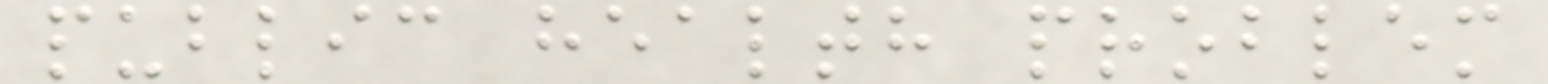public health problem
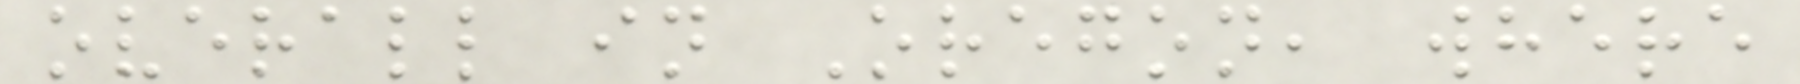overall in Oregon, where
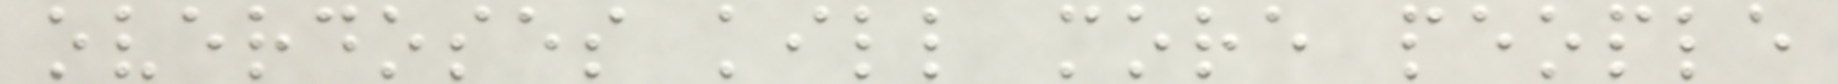overdoses kill more people
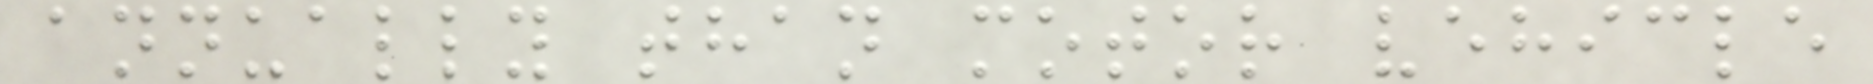annually than motor vehicle
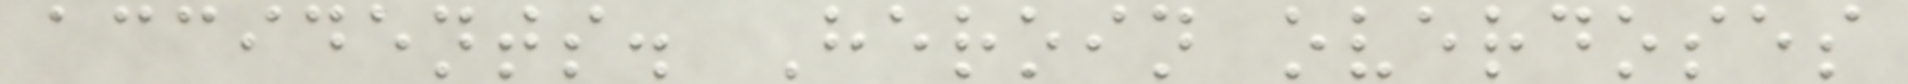accidents. Heroin overdoses
